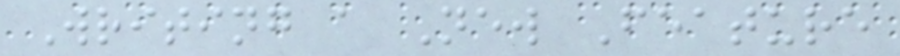Writing a New Feature
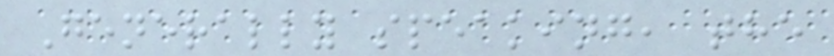Generally speaking, the
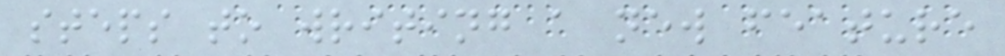steps to writing a new feature
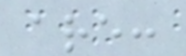are:
